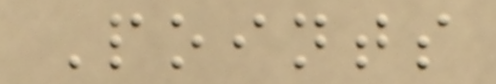Points
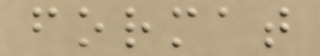format
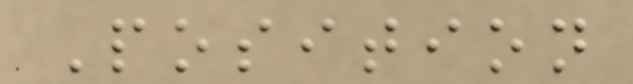Position
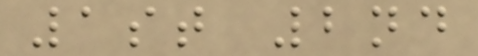1st 2nd
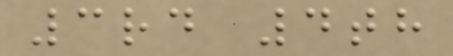3rd 4th
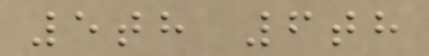5th 6th
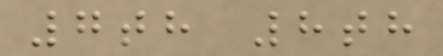7th 8th
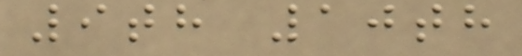9th 10th
